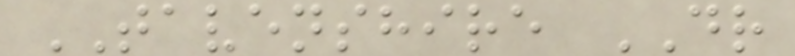TAVENSHIRE DR
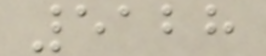5128
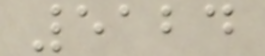5124
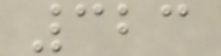323
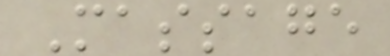Massage
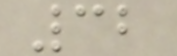32
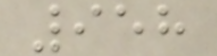958
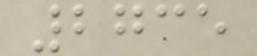2735
